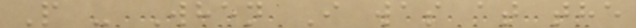P - When I was at the
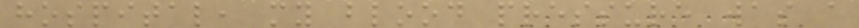hospital, my blood pressure was a
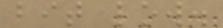bit low.
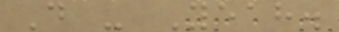D - Yeah.
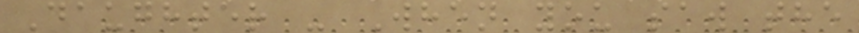Daughter - When you saw the
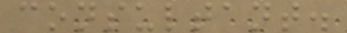consultant.
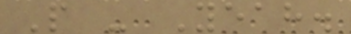P - Yeah.
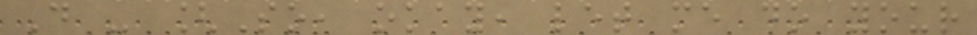D - [So, okay, let me do your
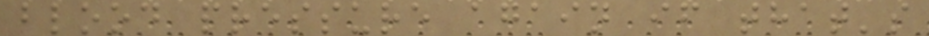blood pressure again if that's
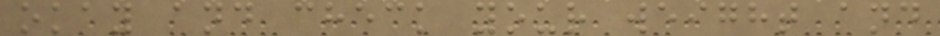okay and check your weight and
